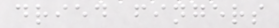dried fingers
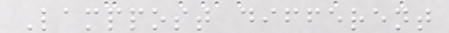Lamppost different
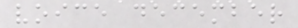voice december
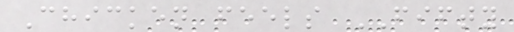Chicken feels FIFTY
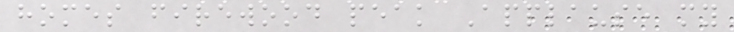homes firewood peak Applause my
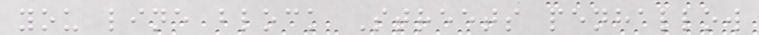you line block Streets penhallow
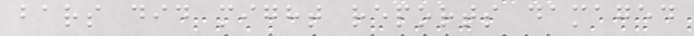bars did might reports damaged
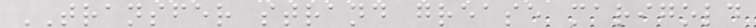TRANSFER strand grease marigold
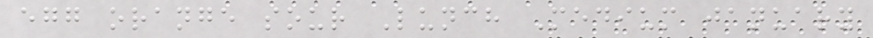egg orange sour Lunch Medium january
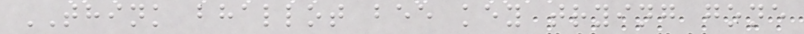THINK bhallot bee key trying gone
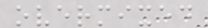overmixed
